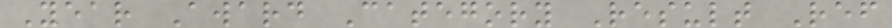Year Award Category Result Ref
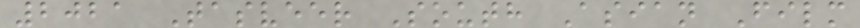2021 Tasveer South Asian Film
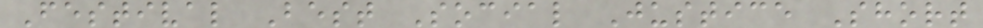Festival Best Social Justice Short
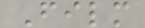Film
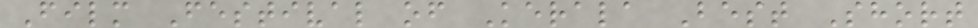Film Festival of Kerala Best Short
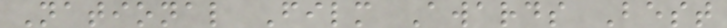National Film Awards Best
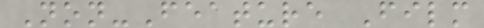Non-Feature Film
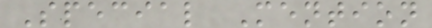Special Mention
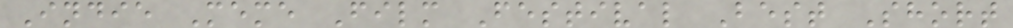Indie Meme Film Festival Best Short
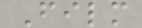Film
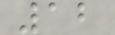12
